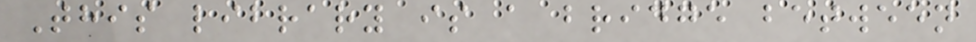This library is a bridge between
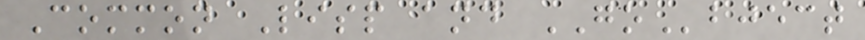Common Lisp and GObject
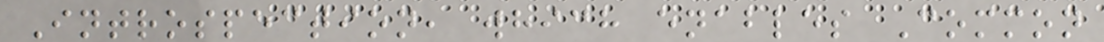Introspection, which enables Common
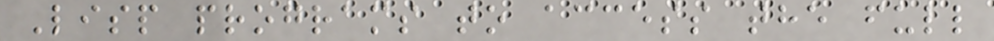Lisp programs to access the full
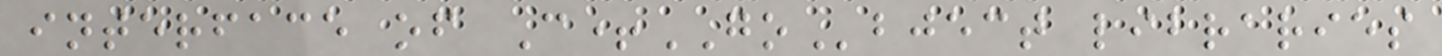interface of C+GObject libraries
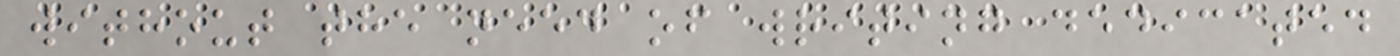without the need of writing dedicated
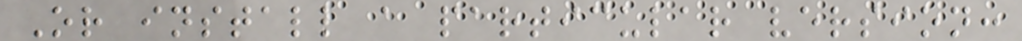Or install a particular version:
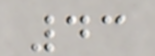43
